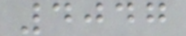4047
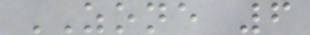ZONE 6
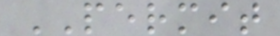PERMIT
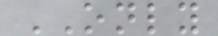ONLY
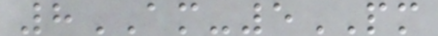8AM-5PM
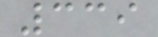339
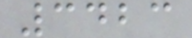3423
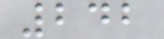242
